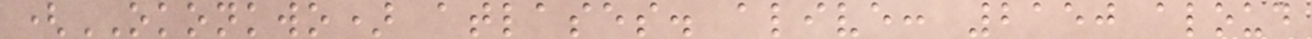(OKONKWO) atlases. alive: 2150 aloud
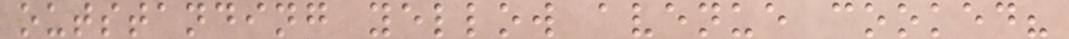outstanding yellow avenue cooked?
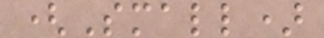(Small)
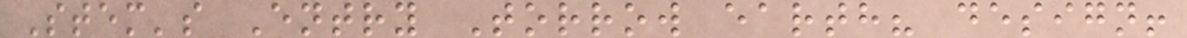Stem's Entry Torrow earth? design!
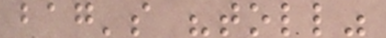bag's "toll"
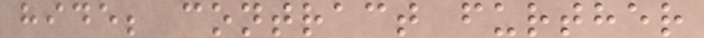hide; contract further
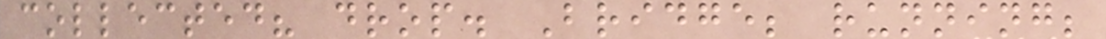collected? drop. Bridge; running;
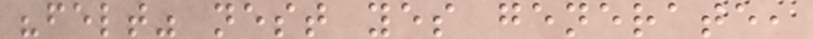"felt" nest yes generate,
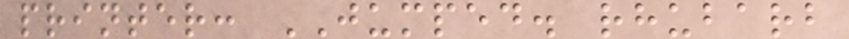printer: JUMPED. rhubarb
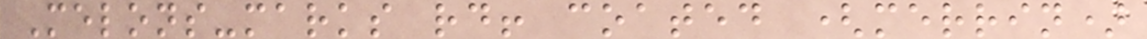Melons-marks rd! coated (merrin)
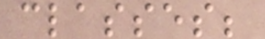classes;
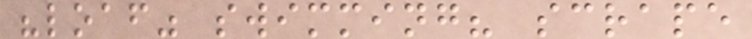"loaf" swimming? scrape
